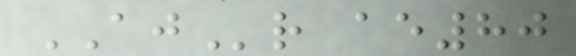AJr ae80
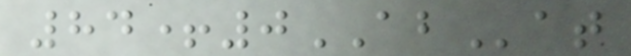84+0ABat
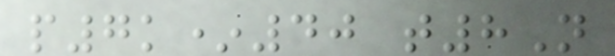p7k*40 t8N
